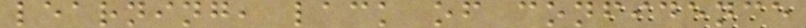learning, lack of confidence
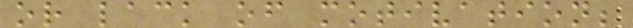or lack of motivation;
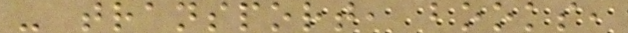- transport, books,
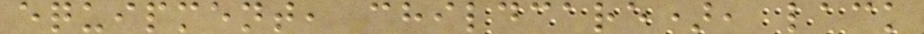equipment, childcare), lack
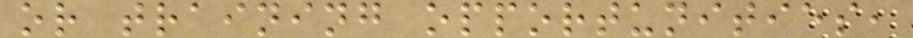or training opportunities,
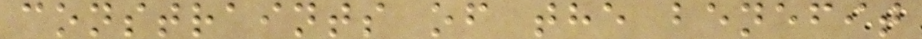constraints of the benefit
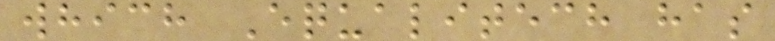which Equalitech has
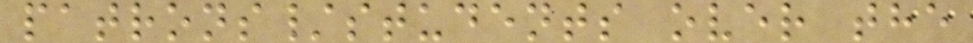patrons/students over the
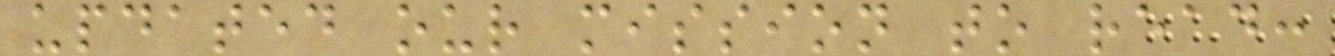updated our mission to read:
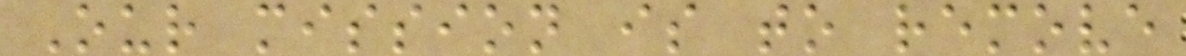Our mission is to remove
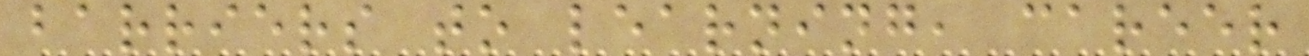barriers to learning, career
